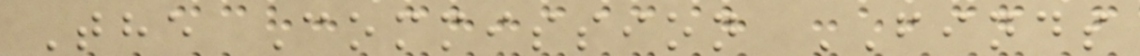The Commission FINDS
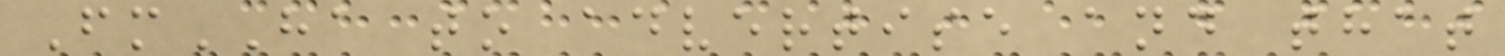FmHA to advertise and that
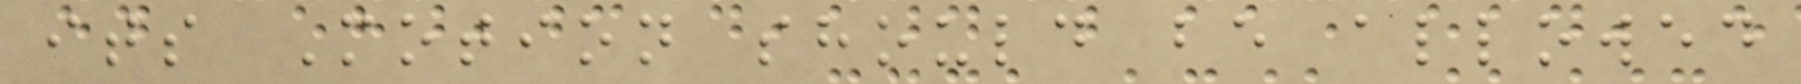its Motion should be allowed
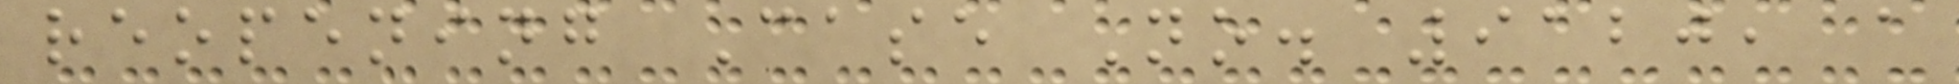reopening Case No. 9120, a
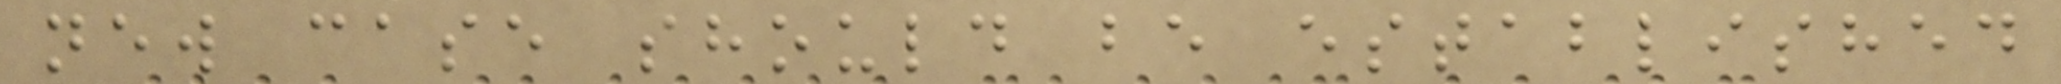new case should be established
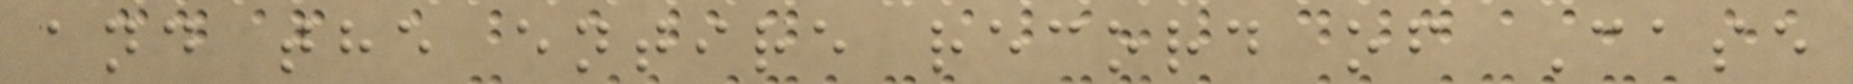and the entire record of Case
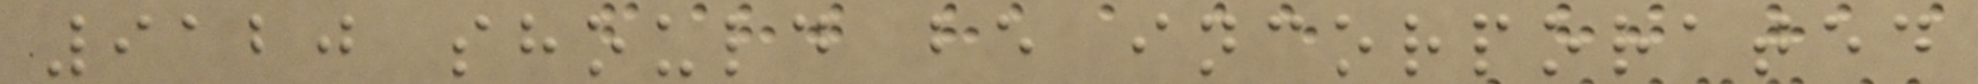9120 should be incorporated
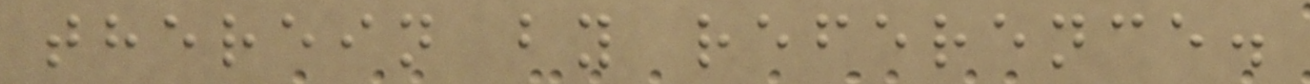therein by reference.
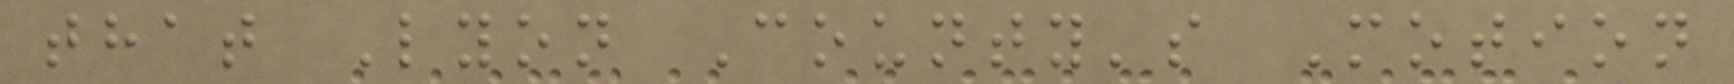that Lyon County's Motion
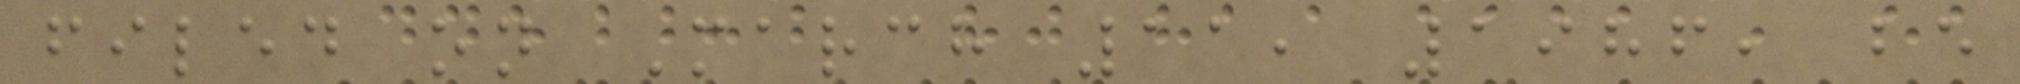filed on March 11, 1986, be
